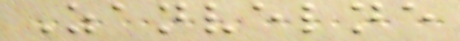Zanvelne
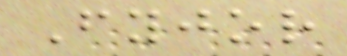Fyjor
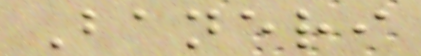Baneri
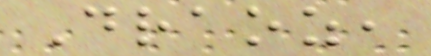Draoz,
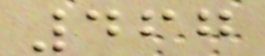467
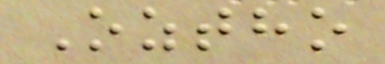Oztho
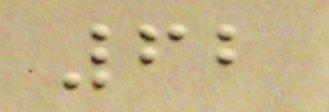62
